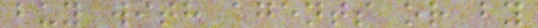buy with agents or by
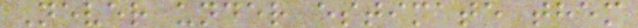Never under estimate them
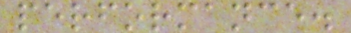performance.
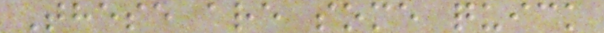These are some quick
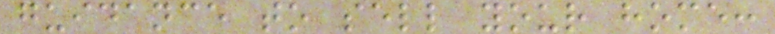guidance to sell your home:
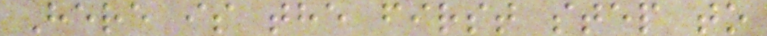Here is the first step to
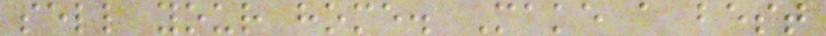sell your home. Make a best
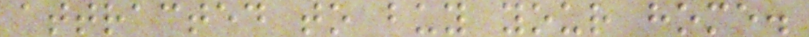attracted to buy your home.
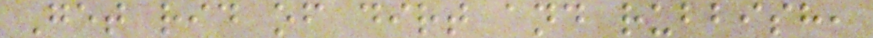Get rid of dirt and rubbish,
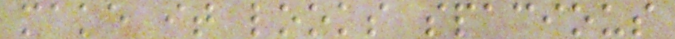make it looks spacious
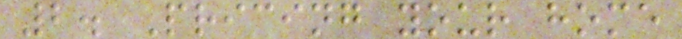2. Pricing your home
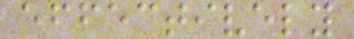effectively
